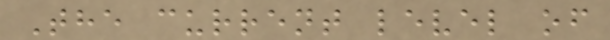The current level of
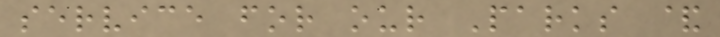service for our Parks &
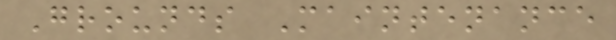Grounds Maintenance
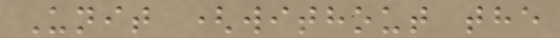Unit (without the
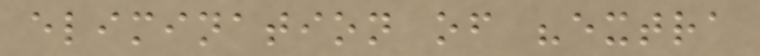elimination of "extra
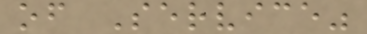of Service"
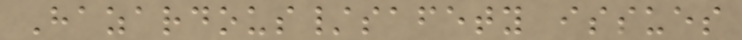Hazardous/safety issues
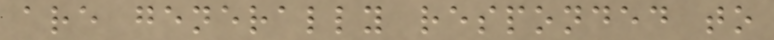are generally responded to
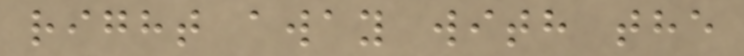right away with the
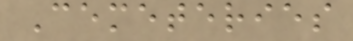Cemeteries
